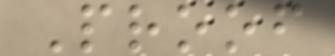Proof
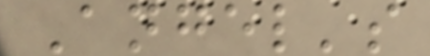Angel's
